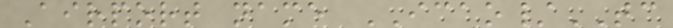Airport name ICAO/TC
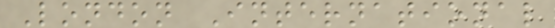London International
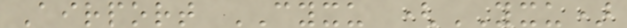Airport CYXU (YXU)
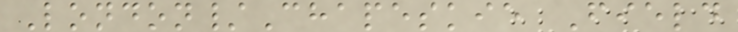London/Chapeskie Field
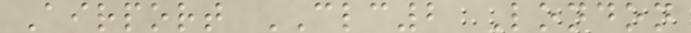Airport CLC2 London
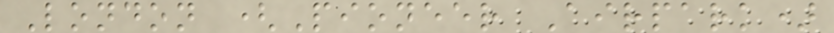London (Pioneer Airpark)
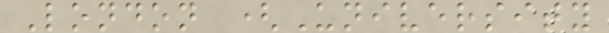London (University
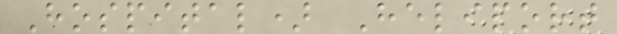Hospital) Heliport
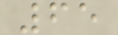65
